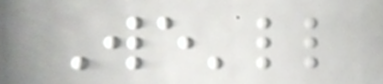We'll
